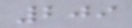209
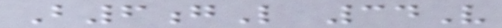B6gL 34V
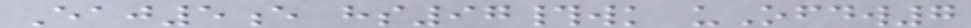Eaj5e hs97#wk uOfdw7
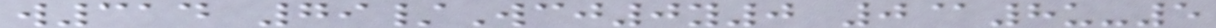w314 79/Wcj0y0 0@8u-5
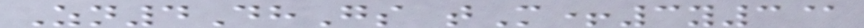Zn4DhGs tM+3y3@
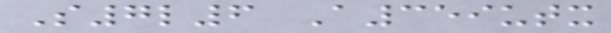S7l6 A359utx
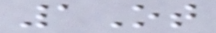1Ot
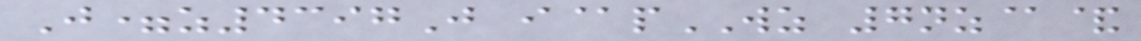J=z4397J i@pWZ 7nz@&
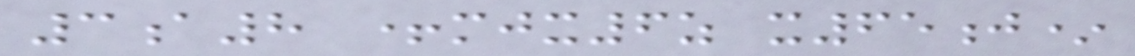3a8 +mjx6z x65j*
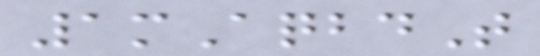1mAqbdT
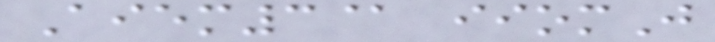Aiem3@ iiomJ
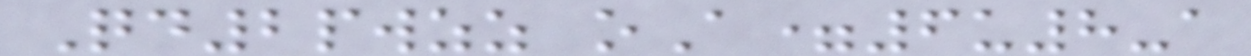Qd2pwzz oA=6u8-a
